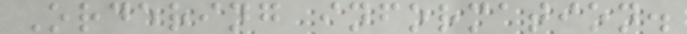Ordering information.
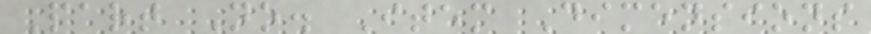Part No. Item Dimensions
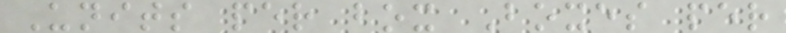Units per box Boxes per
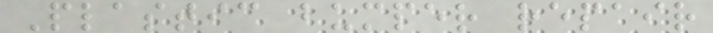Plastic bumper repair
